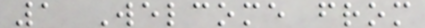1 Welcome from
